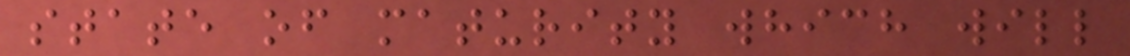state of maturity which will
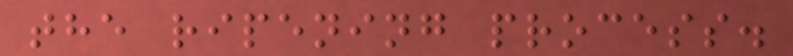the ripening process.
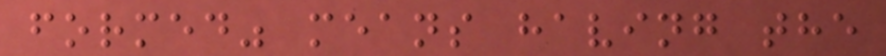formed" means having the
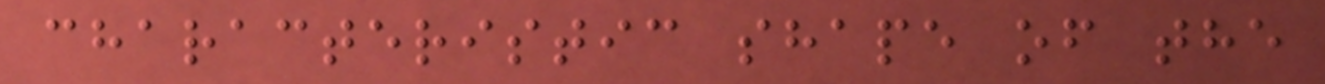characteristic shape of the
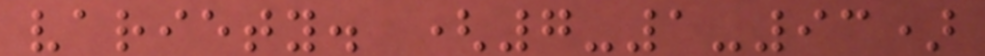variety. (7-1-93)
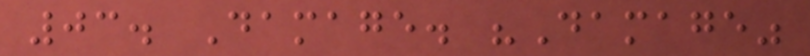03. Damage. "Damage"
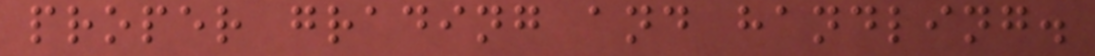proper grading and handling.
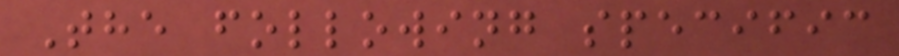The following specific
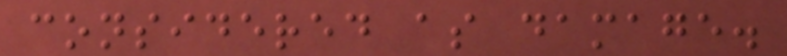considered as damage.
